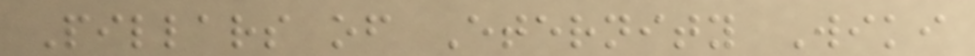Pillars of Eternity Wiki
